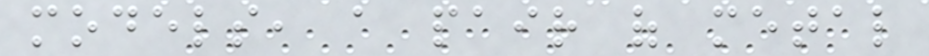models, a pair of metal
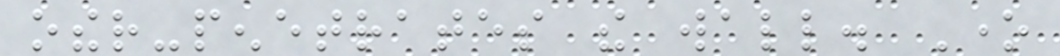other-penetrates the wall. One
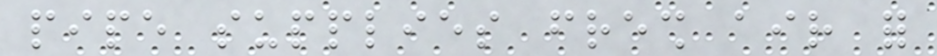pipe supplies fresh air for
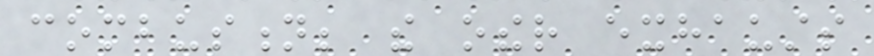combustion; the other exhausts
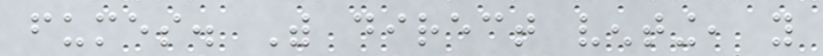fumes. With direct venting, you
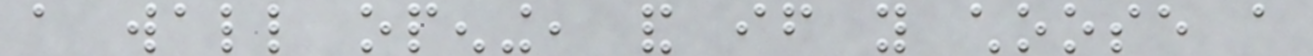a wall opening, and if you choose a
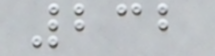232
